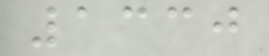1330
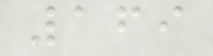169
